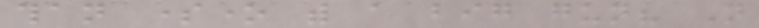than someone with a big gun? Not
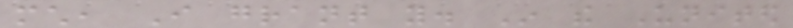much, I grant you. In the United
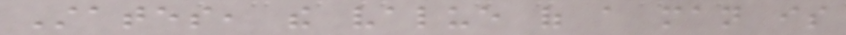States, the value of a man is
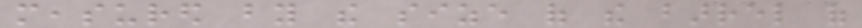measured by the size of the barrel of
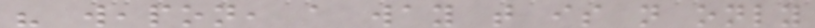his weapon, a way that is not only
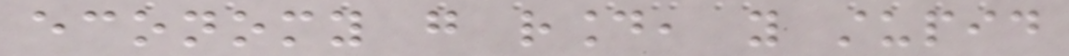economy go round, you stupid
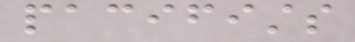pacifists
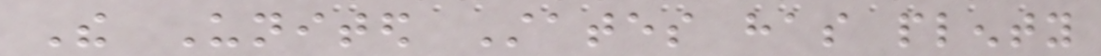The United States has plenty
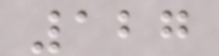127
